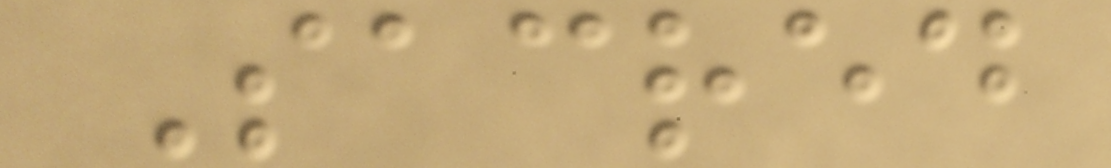Sacred
